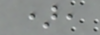),
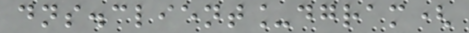dns.client_dgram(
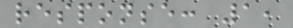response: 1,
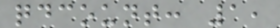qdcount: 1,
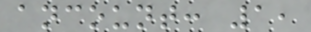ancount: 1,
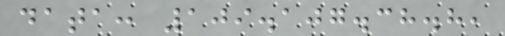data: 109.107.38.8,
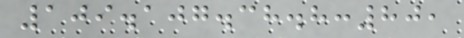109.107.38.8:80,
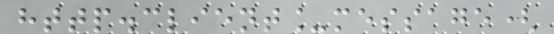http.client_message(
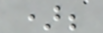);
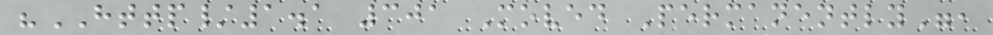"HTTP/1.1 301 Moved Permanently",
